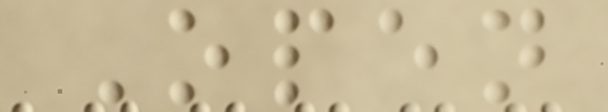Open
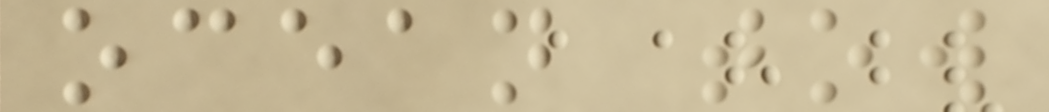ocean tow
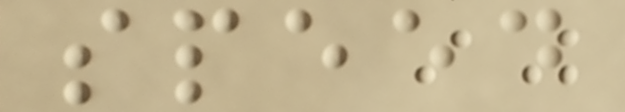speed
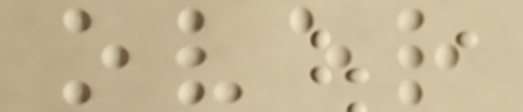over
